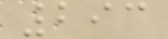293
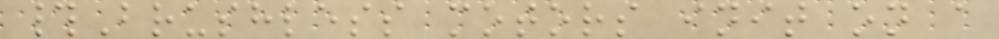#Brushless motors init on a
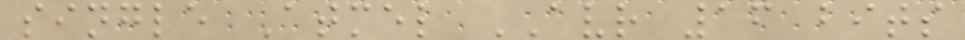single Atmel AVR 16 bits
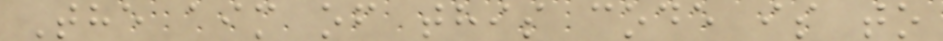The aim of this code is to
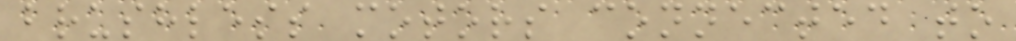brushless motors connected to
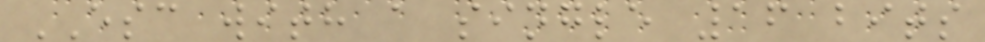ESC with a single 16 bits
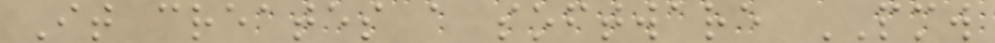It creates a software PMW
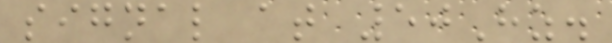signal at 50Hz.
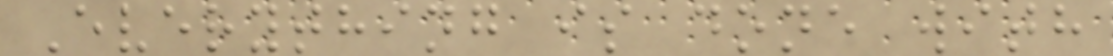Everything is done with
